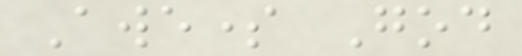Awesome God
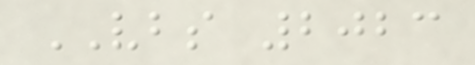VBS 2023
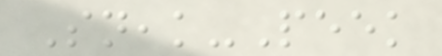Sneak-Peek
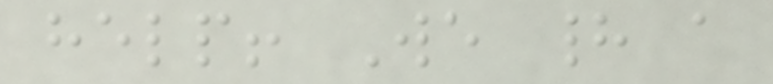help! We had a
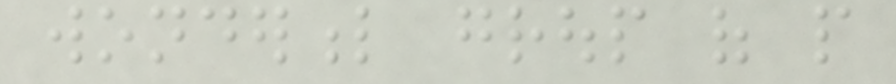wonderful group of people
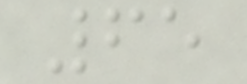65
